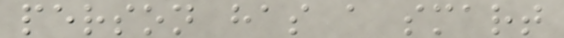person has a smart
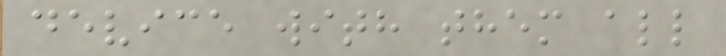device with them all
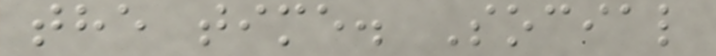the time. Social
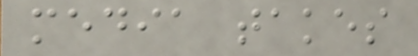media takes
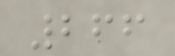266
